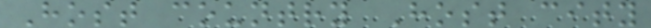Host country Host city
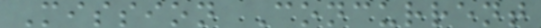Mission Concurrent
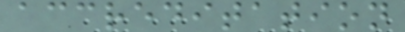accreditation
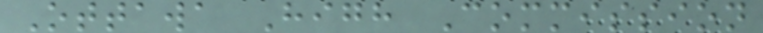Ottawa High Commission
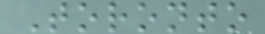Toronto
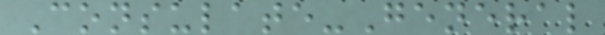Consulate-General
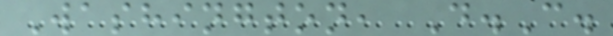Washington, D.C.
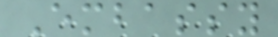Embassy
